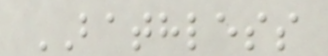BATHLESS
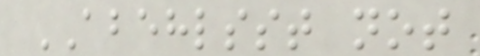ABEHLSST not
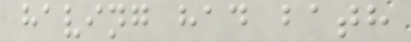having had bath
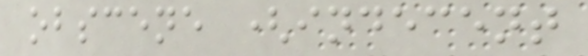obscene (indecent
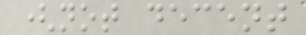(not decent
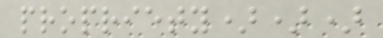propriety)))
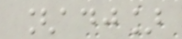[adj]
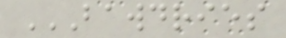BAWDRIES
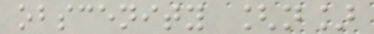obscenity [n]
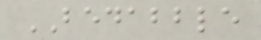BEDABBLE
